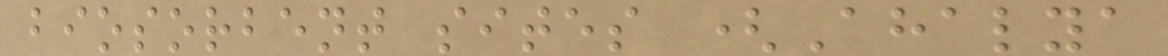biosorbent sites (Ahalya
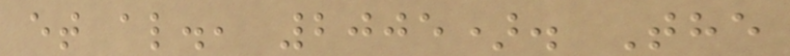et al., 2005). The
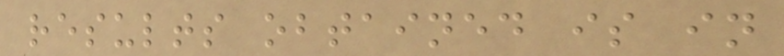results obtained is in
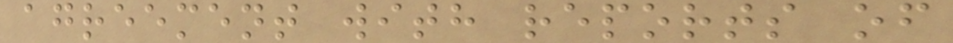agreement with reports of
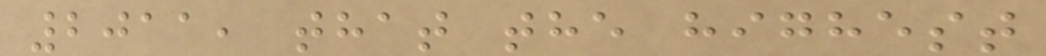2011, that the highest
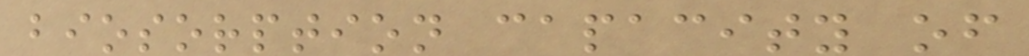biosorption capacity of
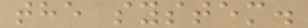the system.
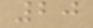20
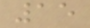15
